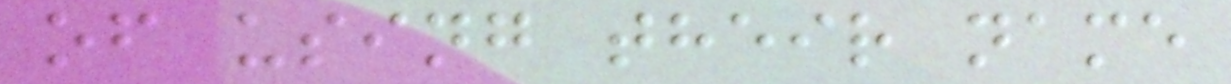of using their name
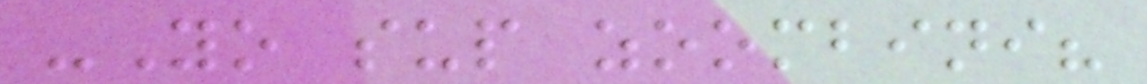-Yo sup zoombini?
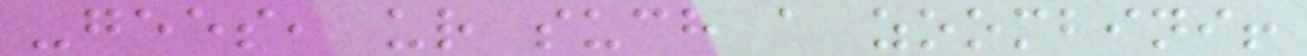-gees, ur such a zoombini!
